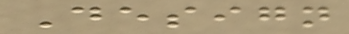Design
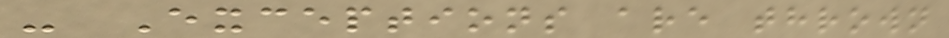- Exceptions are thrown
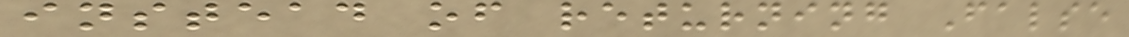instead of returning False
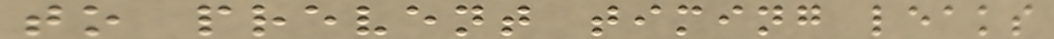to prevent timing leaks
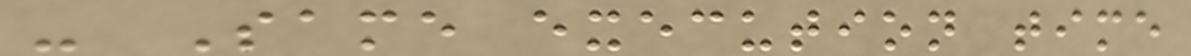- Same execution time
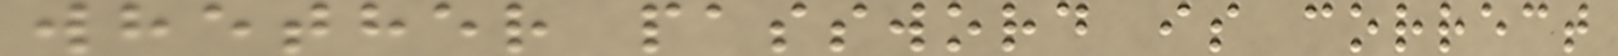whether password is correct
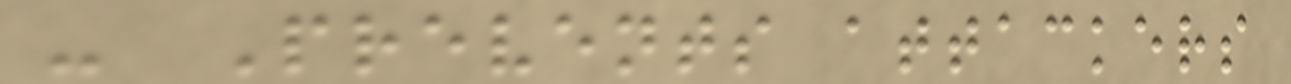- Prevents attackers
